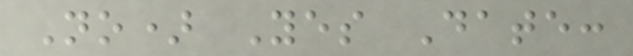No) Yes Date:
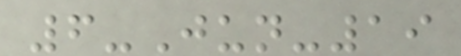6-Jun-19
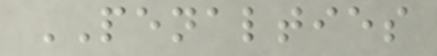PENALTIES
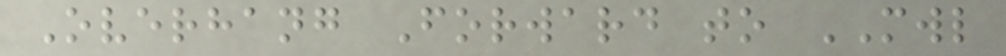Overhang Forward to MWL
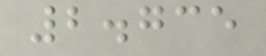2.735
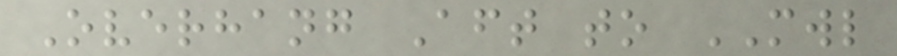Overhang Aft to MWL
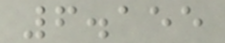6.155
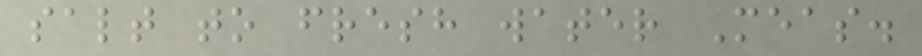salt to fresh water Meas.
